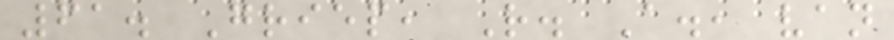61. Griep, R. A., van
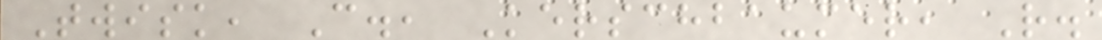Twisk, C., Kerschbaumer, R.
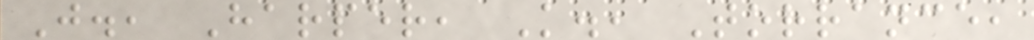J., Harper, K., Torrance,
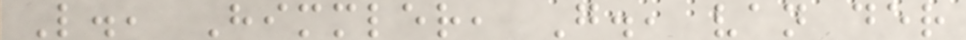L., Himmler, G., van der
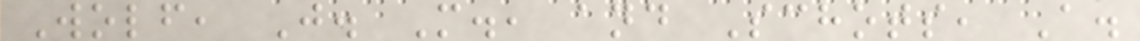Wolf, J. M., and Schots, A.
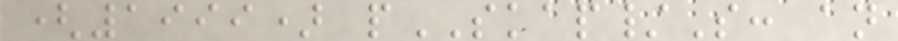(1999) pSKAP/S: an
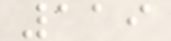119
